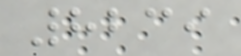8239
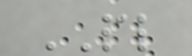PL
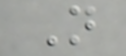N
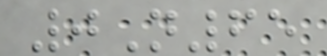0N65
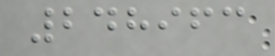248963
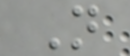N
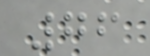76
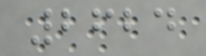2624
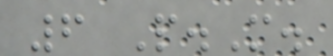6 P.M.
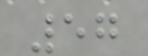57
